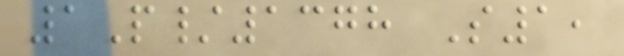1P/1378 S1,
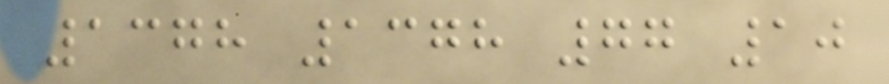1378 1378 77 10
